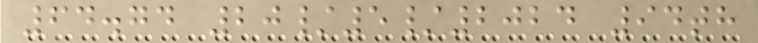64.74 20/5/2024 94th
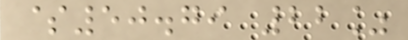$50.79 22%
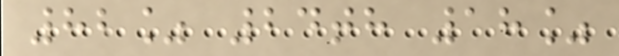82% 24th 18%
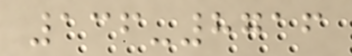136-8716
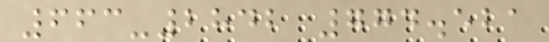663-2842 774.521
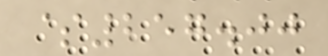$257.00
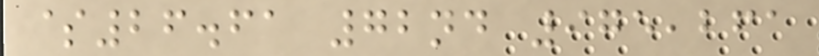$26.61 72nd 975,261
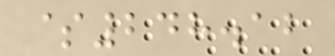$248.12
